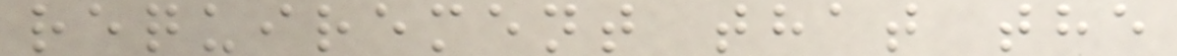requirement that the
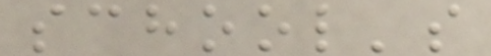school's
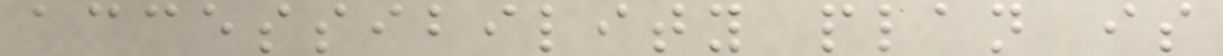accessibility plan is
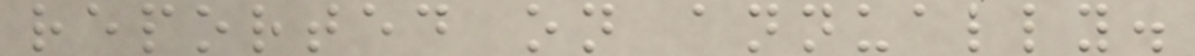reported on annually.
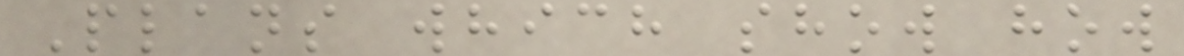Plans which show how
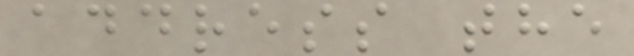address the
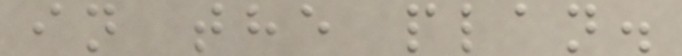in the plan.
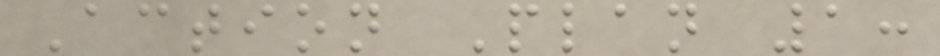Action Plan 1:
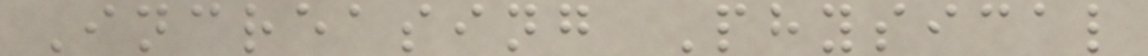Increasing Physical
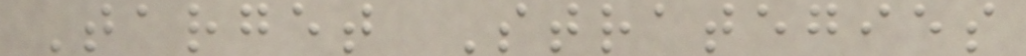Target Strategies
